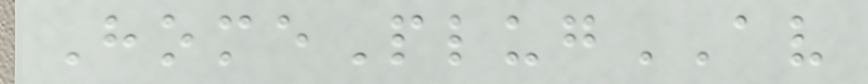HomePlugAV
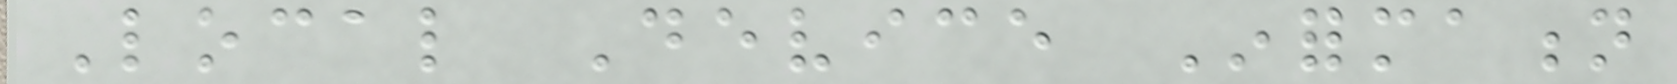Local Device Information
